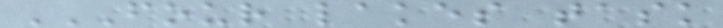FOUR LAKES TASK
